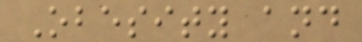Obesity and
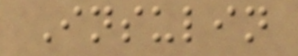Insulin
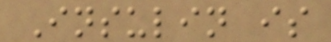Insulin is
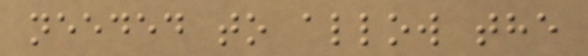needed to allow the
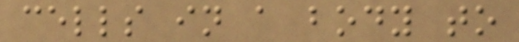cells in a body to
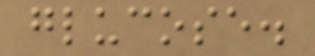glucose.
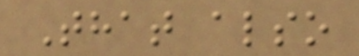That also
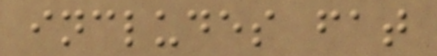includes fat
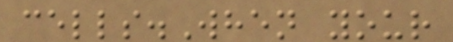cells.When your
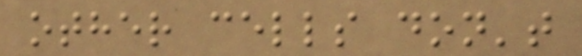other cells don't
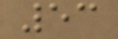53
